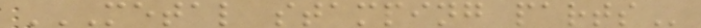METAL STAMPING PARTS
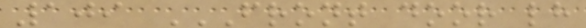109 FRONT DOOR LH
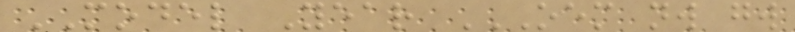MODEL Year OEM NW GW
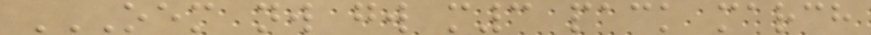OEM NW GW M3 PACK MARCH
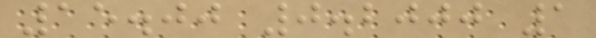15.00 0.2000 1
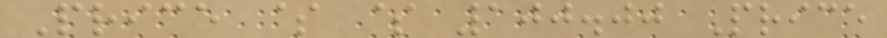Price $ $ 100.00 Price
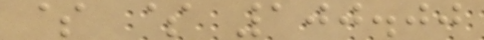$ $ 100.00
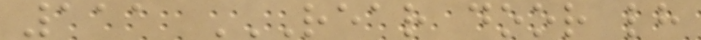111 REAR DOOR LH
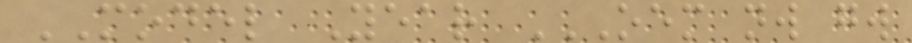MODEL Year OEM NW GW
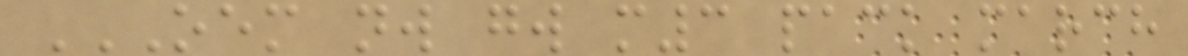OEM NW GW M3 PACK MARCH
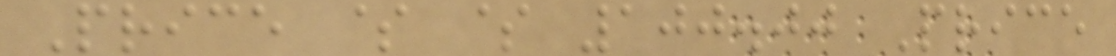Price $ $ 100.00 Price
